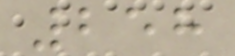258
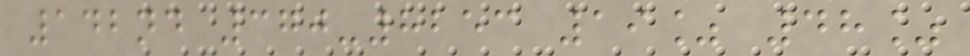142nd 370-8253 19% 48%
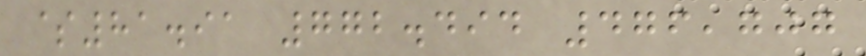$81.91 772.494 476,707
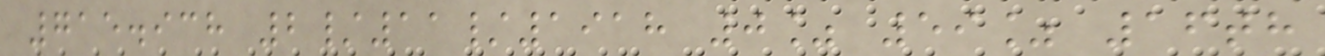715.938 2/11/1918 0% 59% 16th
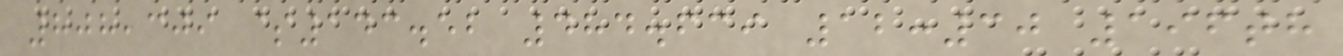808,309 $143.52 484.639 12:30 196th
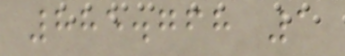885.768 1
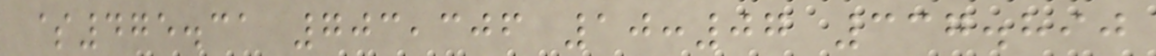$475.31 703,306 10:07 337.890
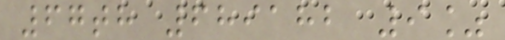67th 689182 9%
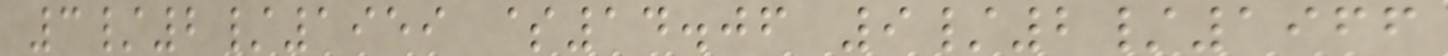3/2/1959 $14.06 9/2/1966
